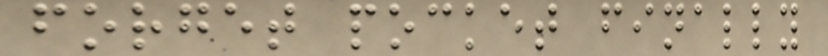forget pocket finally
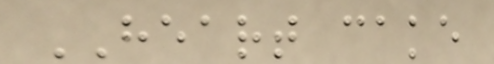HEART cake
